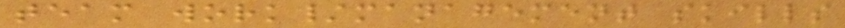team work/management skills
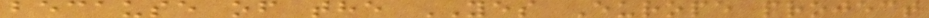because of the YES Europe project
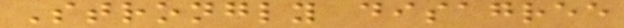Strongly disagree
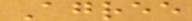Agree
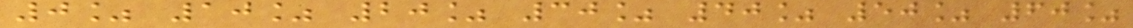0% 10% 20% 30% 40% 50% 60%
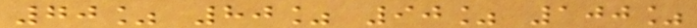70% 80% 90% 100%
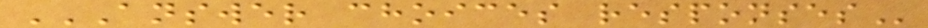ANSWER CHOICES RESPONSES
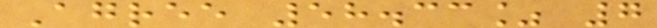Agree 58.33% 7
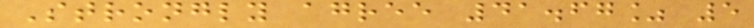Strongly agree 41.67% 5
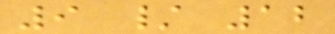9 / 12
